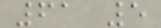61 5
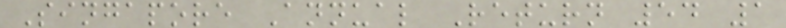Singapore Annual Return 54 1
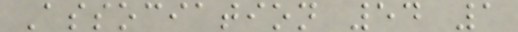Association 54 1
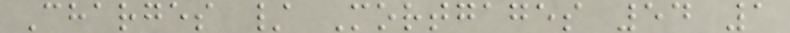Charges / Mortgages 54 1
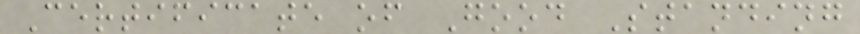Certificate of Good Standing
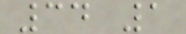34 1
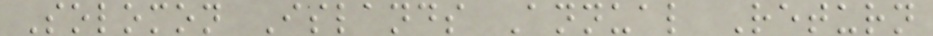Solomon Islands Annual Return
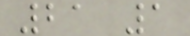21 1
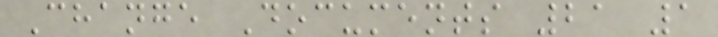Change Documents 21 1
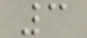3
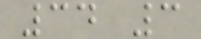34 3
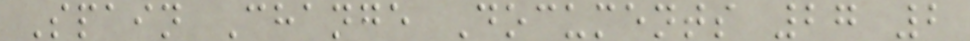Spain Change Documents 27 2
